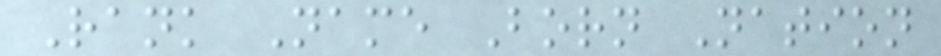Rank Name Born Nation
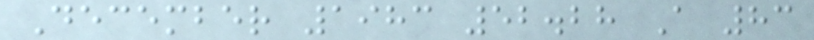December 1983 52.28 A 83
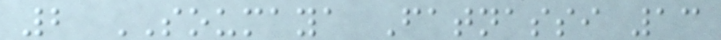2 SOUMAYA Fatnassi 13
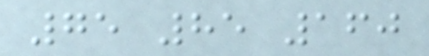75 85 160
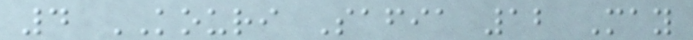4 KOURI Safia 12 May
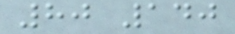80 140
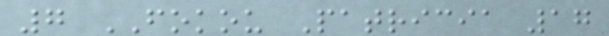7 FOKOU Patricia 17
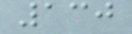130
